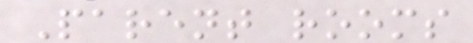Parent rooms
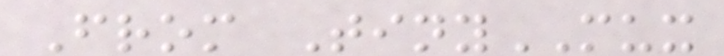From TinyMUX
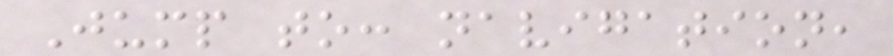Jump to: navigation,
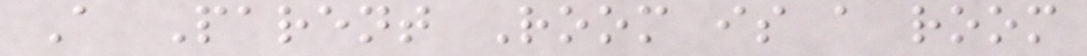A Parent Room is a room
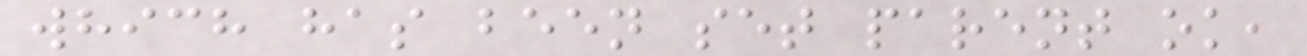which has been set parent ok,
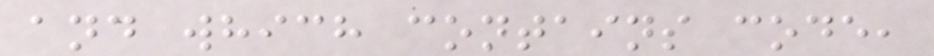and which contains code,
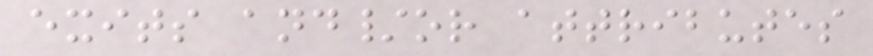exits and/or attributes
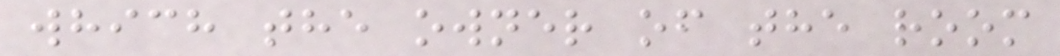which the owner of the room
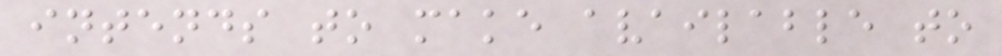intends to make available to
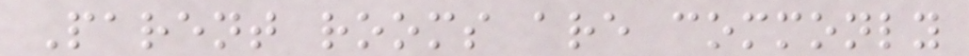Parent rooms are commonly
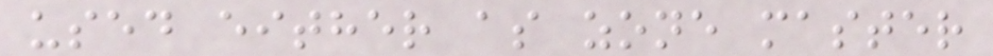used either as zone master
